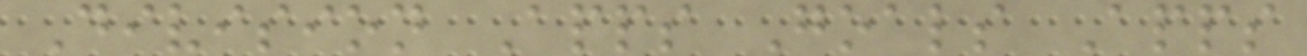Division Apps Goals Apps
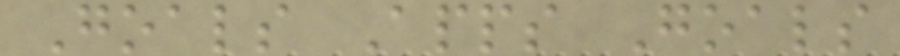Goals Apps Goals
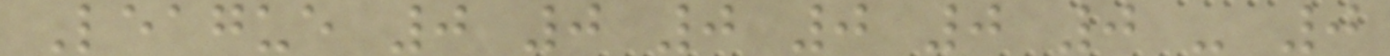League 0 0 0 0 0 0 - 0
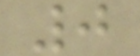0
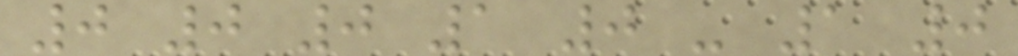0 0 0 1 0 - 1 0
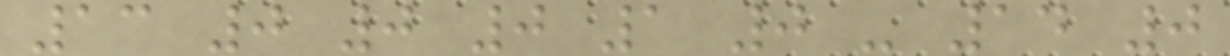13 0 0 0 1 0 - 14 0
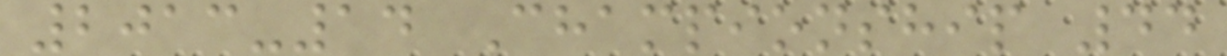2013-14 Championship 44
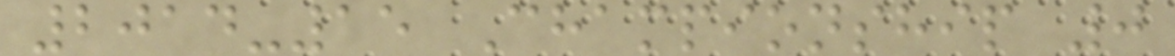2014-15 Championship 0
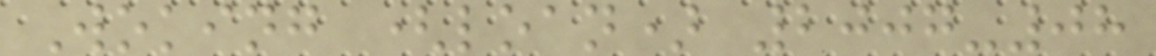Woking (loan) 2007-08
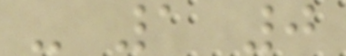- 1 0
